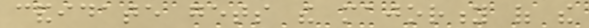candidate gets the majority of the
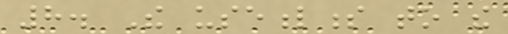8. The usefulness to the
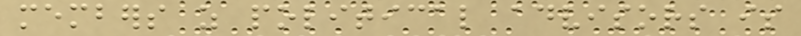members as political advisors is
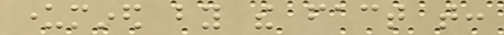undermined by the fact that:
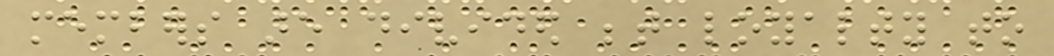members are divided between loyalty to
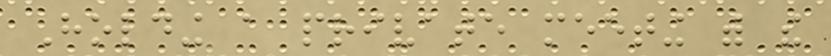Holding a private meeting with the
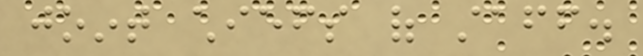joint chiefs of staff.
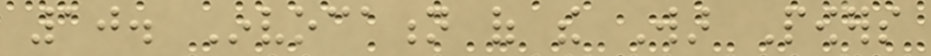10. Invocation of the War Powers
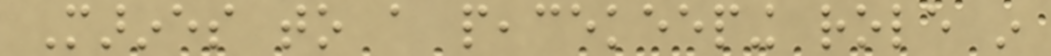Marines to a peacekeeping role in
